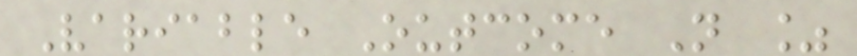Variable Outcome N %
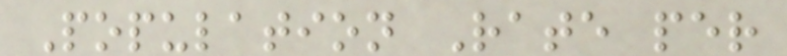Population Rate per
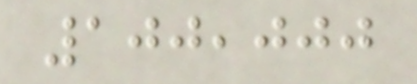100,000
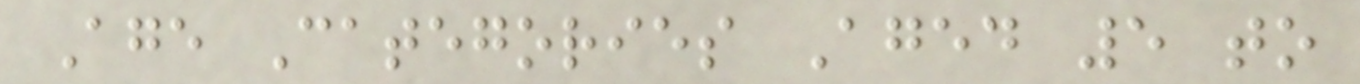Age Categories Aged 5 to
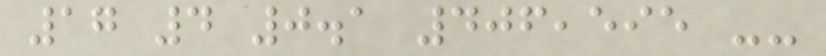17 4 0.1 406,595 --
